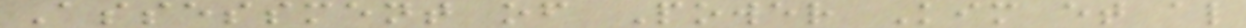Assessment of Power Kim et al
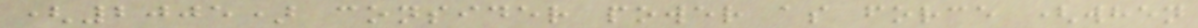(2005) consider power as force (when
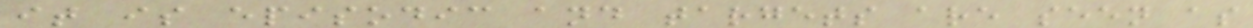it is episodic and targets are seen as
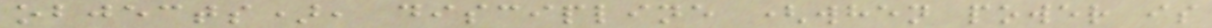objects), discipline (when power is
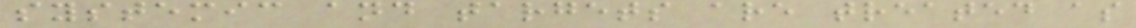systemic and targets are treated as
